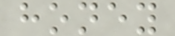honey
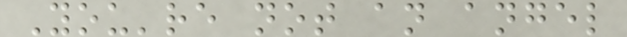You're not an angel
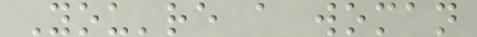You're a woman
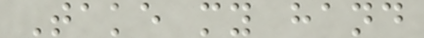Take my hand
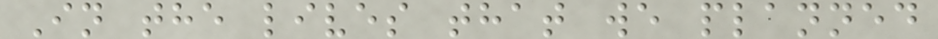In the lives that we planned
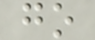go
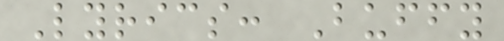Lyrics: Buffy
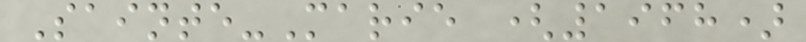Sainte-Marie (1968)
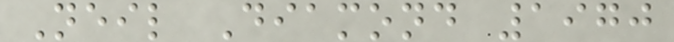Neil Diamond 1970
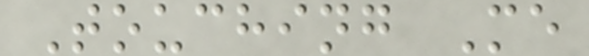Touching Me
